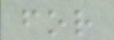for
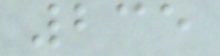235
